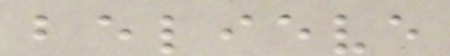believe
